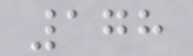178
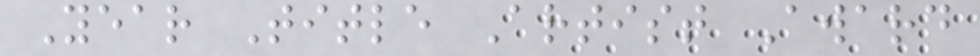Year Title Artist Award
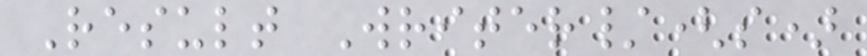Result Writer/(s)
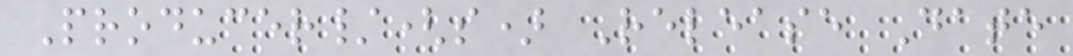Producer/(s) Release Date
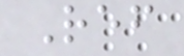Ref
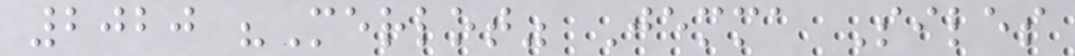2020 "Merlot" Jemma Siles
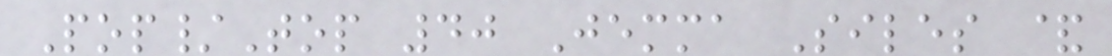Pop/Top 40 Jemma Siles &
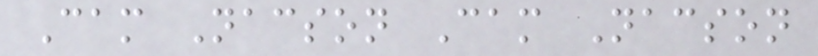Cam Nacson Cam Nacson
